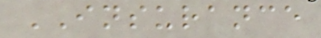INSURANCE
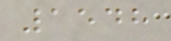1548
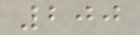200
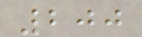200
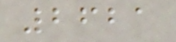2621
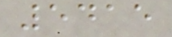5415
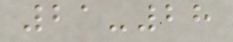21-28
